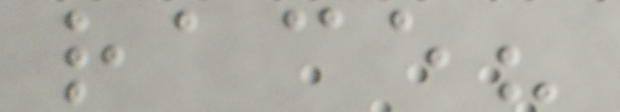race?
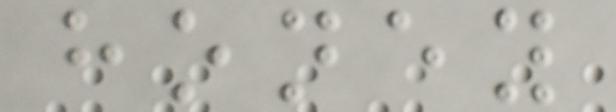honey
